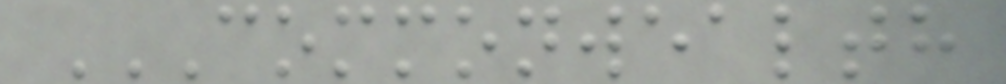COMMONWEALTH
